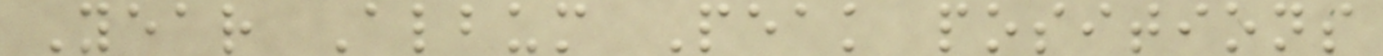Year Album Peak positions
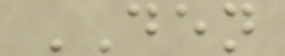DEN
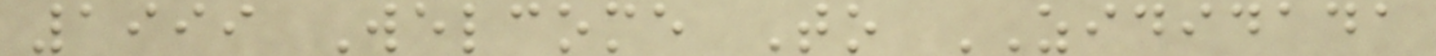1999 Welcome To ZIDIDADA
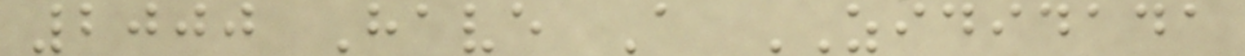2000 Have A ZIDIDADA
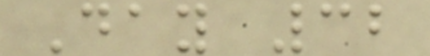Day 32
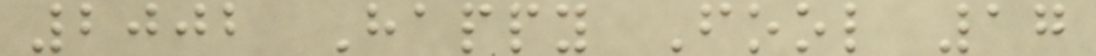2002 Happy Fool 17
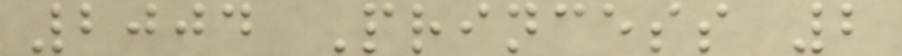2004 Princess 2
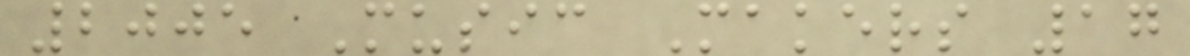2005 Music Makers 17
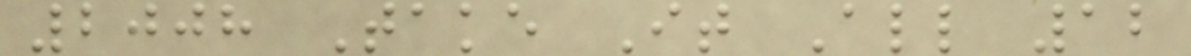2008 Take It All 12
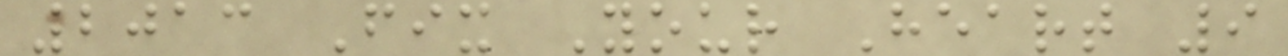2013 Fix Your Heart 9
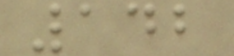142
